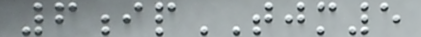6ipTJM5
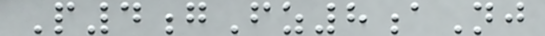P4gFz8aNj
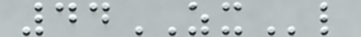44ZXl
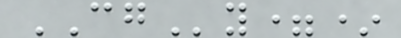CGy=*
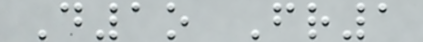D1o Fr1
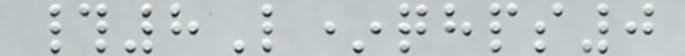#8L*qhps0
